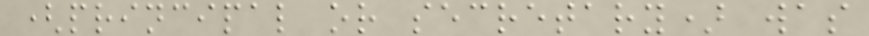(principal or secretary) was
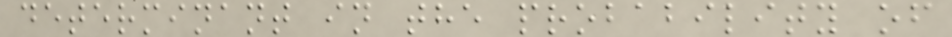determinant in the probability of
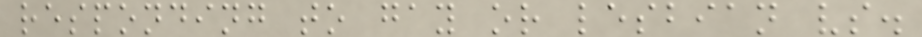responding to gay or lesbian vs.
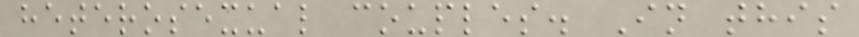heterosexual couples. In this
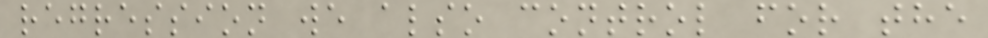regression we also control for the
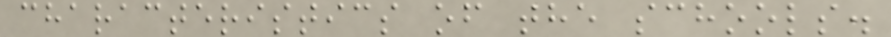characteristics of the schools.
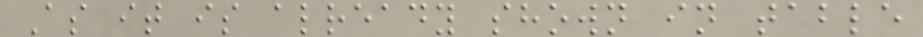As it is already shown in table
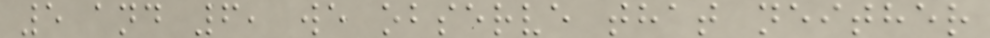5 and 6, we observe that neither
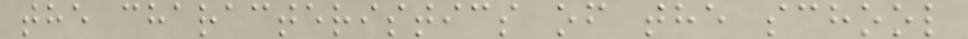the characteristics of the school
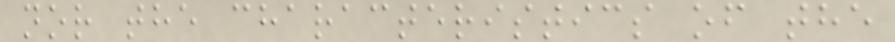nor the characteristics of the
